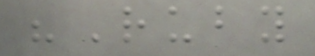"Ruby
